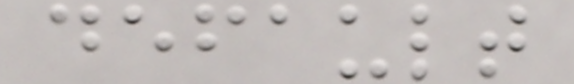default
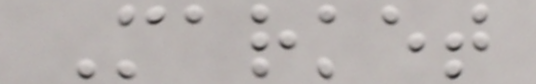Market
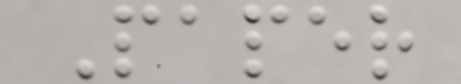Paper
